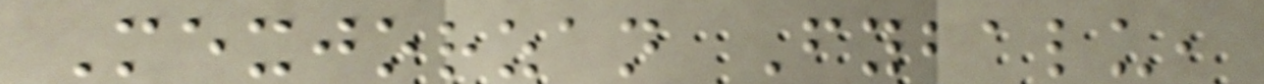Mexjorzan Fybalu,
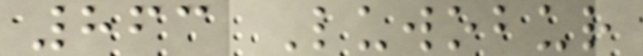863 Luwobur
